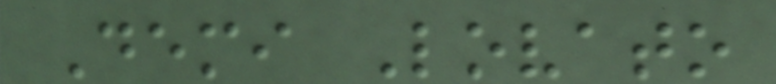Demi Lovato
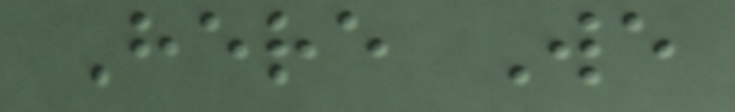Here We
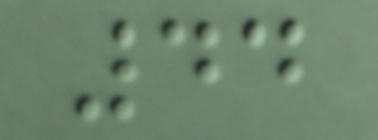44
